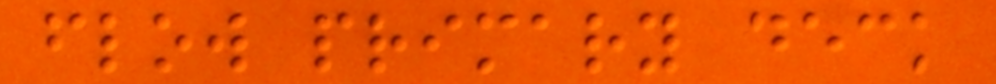flow primary deck
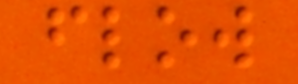flow
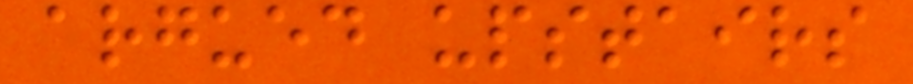argued upstairs
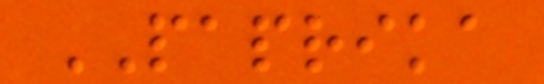PAPRIKA
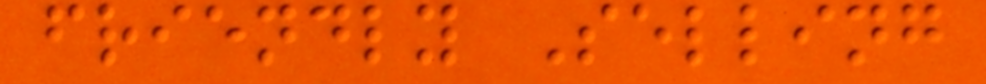friendly Selling
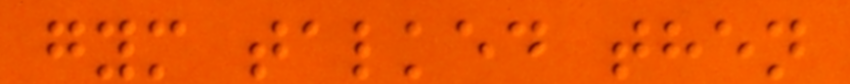gym talked then
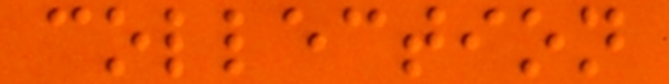collection
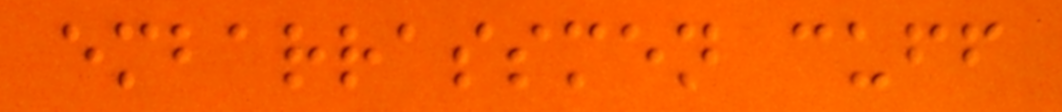embarrassmen cuff
